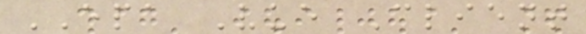EPA Vue Client
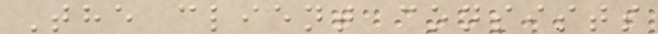The client consists
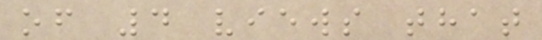of 4 views that
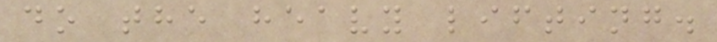do the heavy lifting.
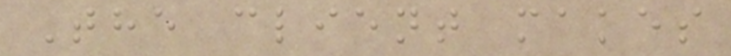The client makes
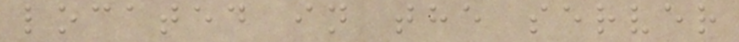located in the server
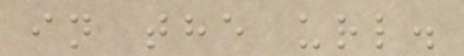in the url.
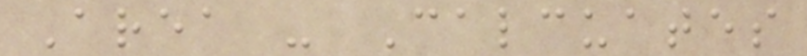Area - Calcuates
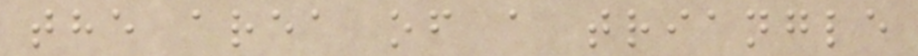the area of a triangle
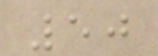50
